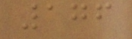176
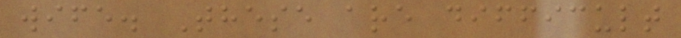wife. These are difficult
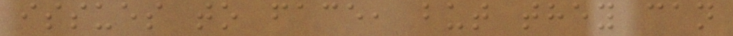issues to face, but they can
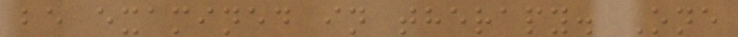be examined in therapy. One
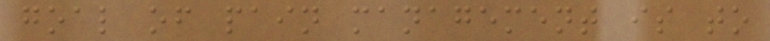goal of pain management is to
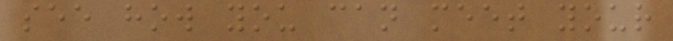see how you can meet your
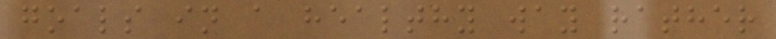goals in a healthy way rather
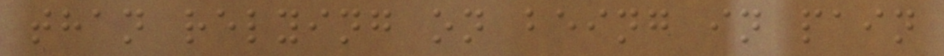than relying on being in pain
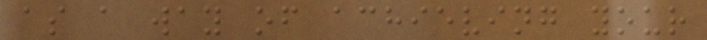as a way of achieving your
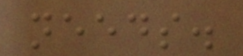needs.
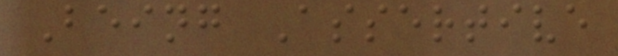Being Assertive
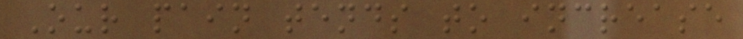Our pain tends to increase
